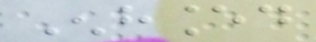Enhanced
